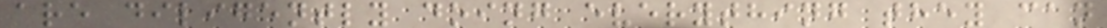are diligently doing everything they can
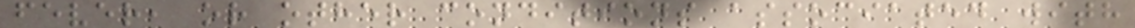fever, or other conditions associated with
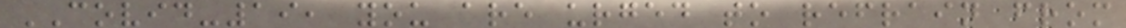COVID-19, you are urged to refrain from
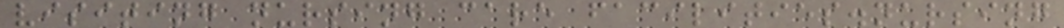visiting nursing care facilities.nursing
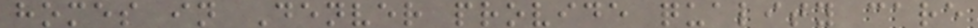homes in Denver provide quality care
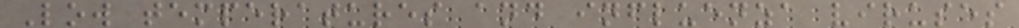Low temperatures and influenza viruses
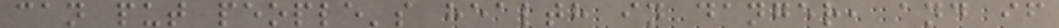can put people's health in danger, and if
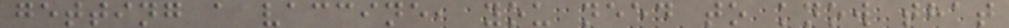getting a vaccine, you need to know that
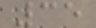35
